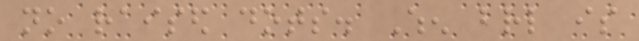no raised dots. When braille is
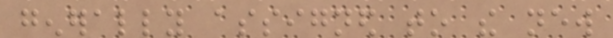generally assigned to the new
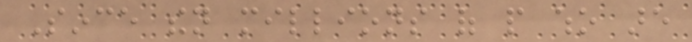Since then millions of people who are
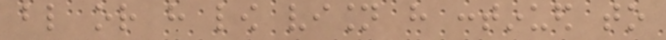blind or have low vision have continued to
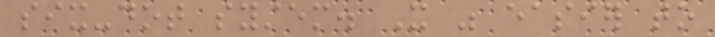six-dot system. It was easier to
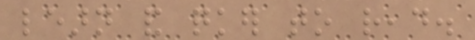learn and quicker to read.
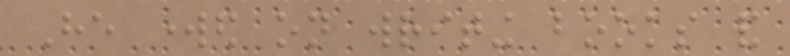He worked on writing books and
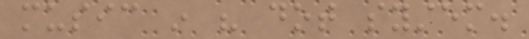music in his dot system.
